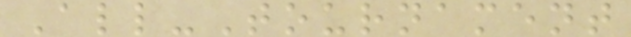All-Tournament
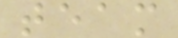team
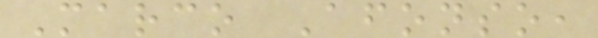Marco Afonso,
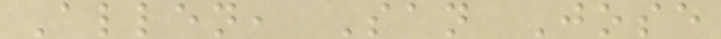Allen, San Jose
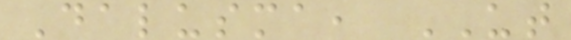Dalusma, UT
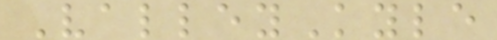ValleyKyle
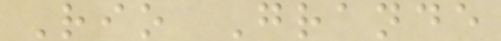Rio Grande
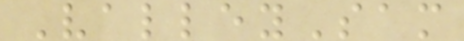ValleySam
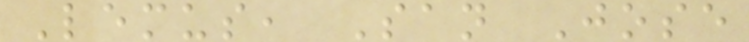Lemus, San Jose
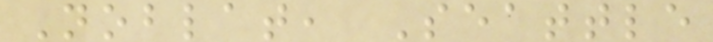Noblat, Seattle
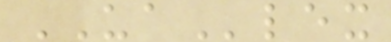UAlex
